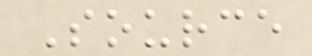Source
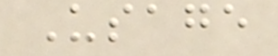Usage
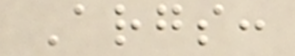Args:
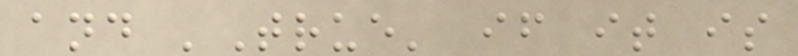and 'True' if it is
